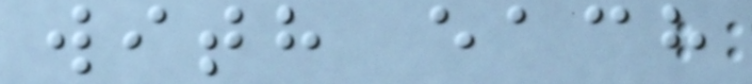with each
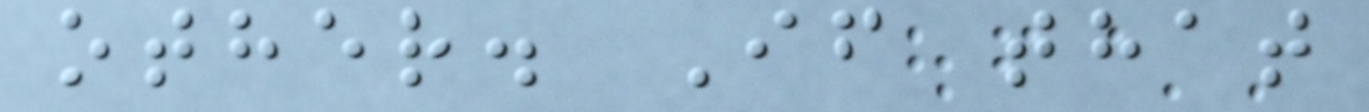other. If that
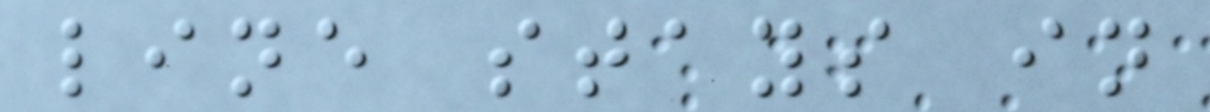line stays in
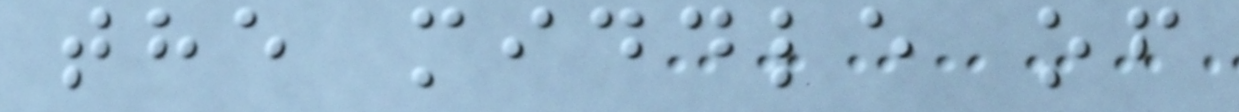the middle of
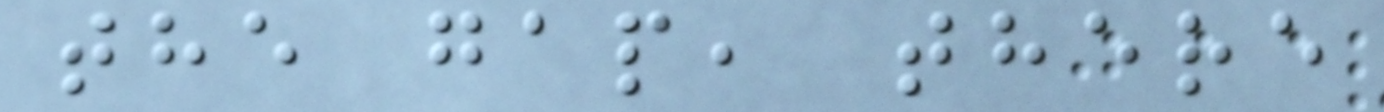the gap, there
